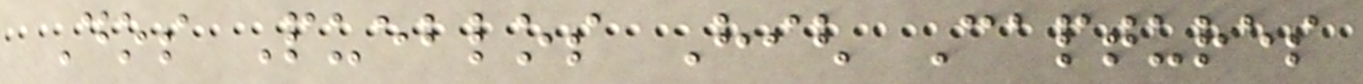Dos Pueblos High Captures
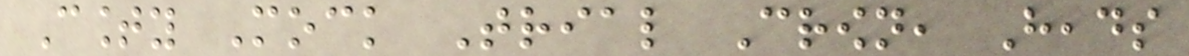County Mock Trial Crown, Heads
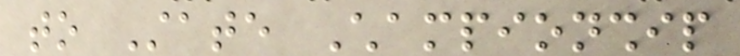to State Championship
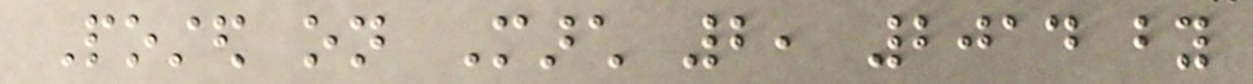Posted on March 2, 2014 by
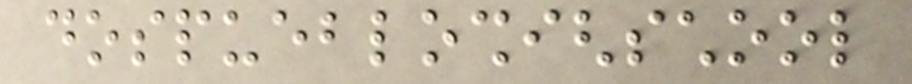dospuebloshighschool
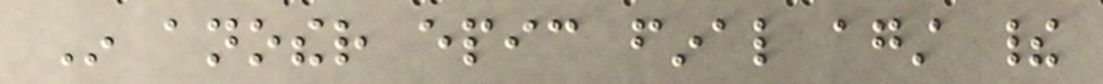In another epic final against their
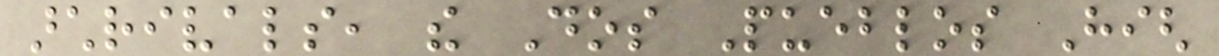archrivals, the Dos Pueblos High
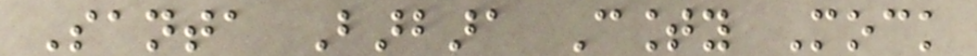Santa Barbara County Mock
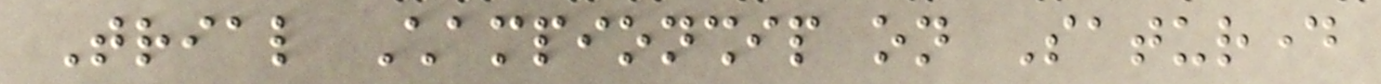Trial Championship on Saturday
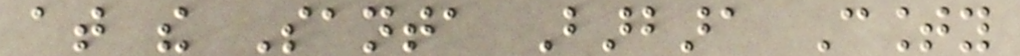at the Santa Barbara County
